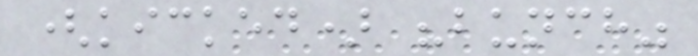(kicked) "bunch"
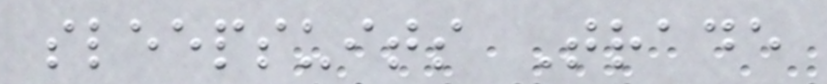sleepsuits Trade
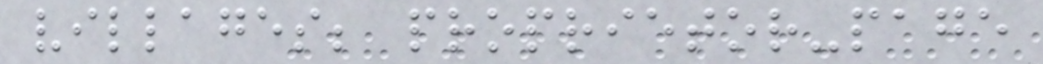villages; proprietor-page
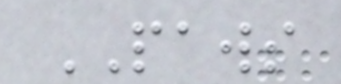PAWS
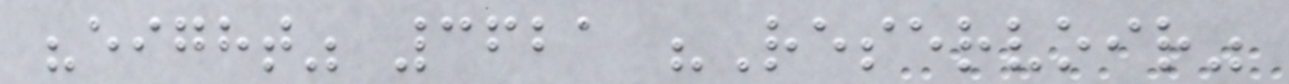"eight" 3621 "Reservoir"
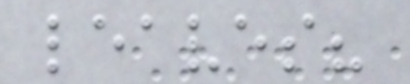leaves?
